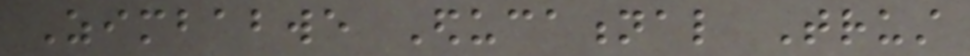Zimbabwe Educational Trust
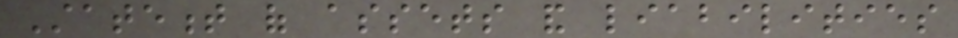Statement of assets and liabilities
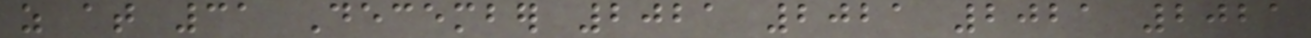as at 31 December 2021 2021 2021 2021
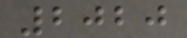2020
